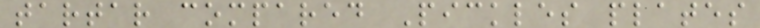tartar compared Pickles plates
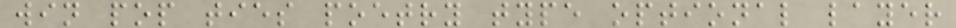win pop ties poetry type optional layer
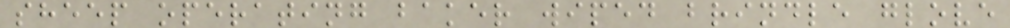sheep operating baker wiped brindle glove
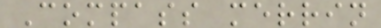Compass merrin
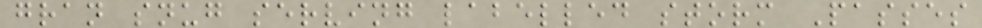gran snug serving labelled storm Passes
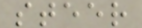steer
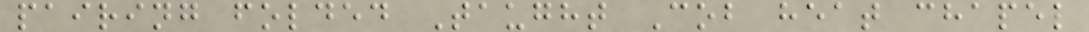pairing folded Taught Cob heat chapel
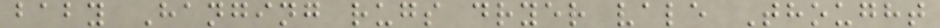baby Hanging rugs dryer vale Thought
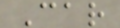Car
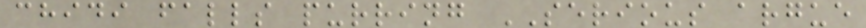chidi falls purring SERIOUS argue
